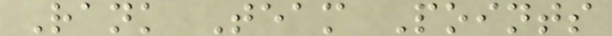Rank Team Points
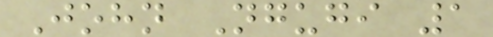John Ngugi 1
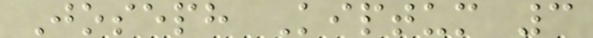Joseph Kiptum 3
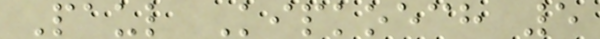Paul Kipkoech 5
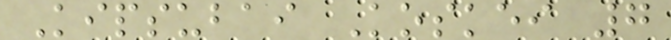Kipsubai Koskei 7
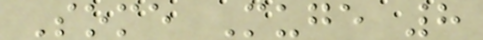Some Muge 8
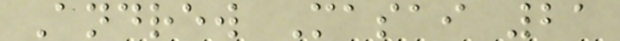Andrew Masai 21
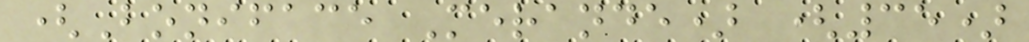(Boniface Merande) (35)
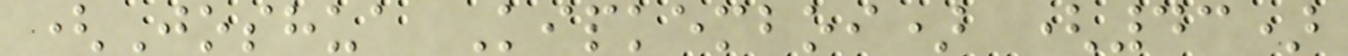(Joshua Kipkemboi) (43)
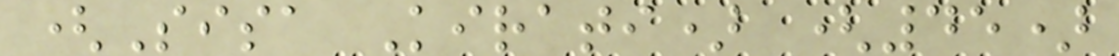(Sisa Kirati) (45)
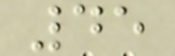45
